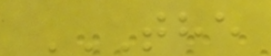THE
